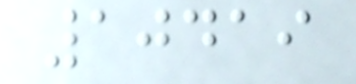10419
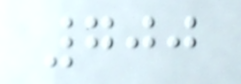700
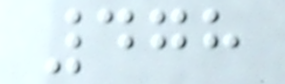478
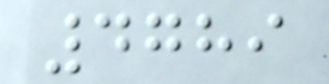4789
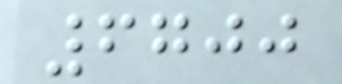6700
